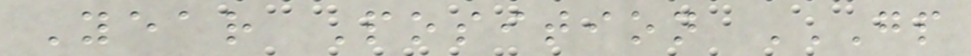Year Position GP
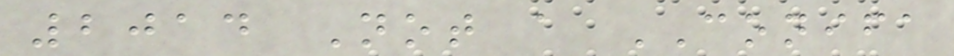2014 Not a CONIFA
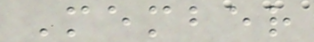Member
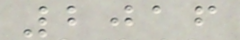2016
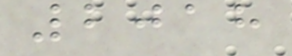2018
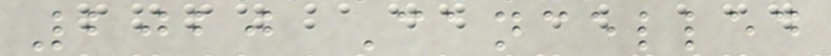2020 Cancelled
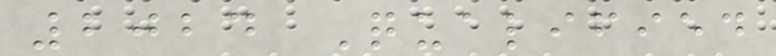2024 Qualified
